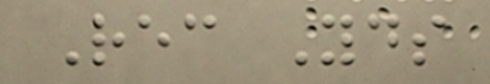Rec Yds
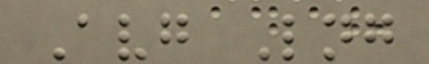Avg Lng
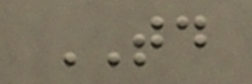TD
